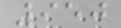950
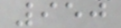950
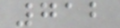712
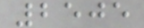2505
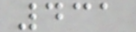431
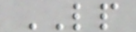LP
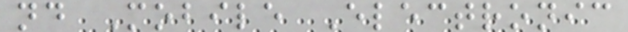nd Mobile Electronic
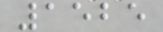1525
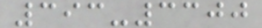393-3300
